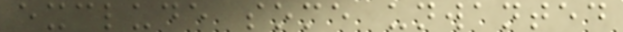exclude some unwanted
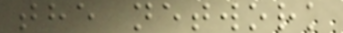the network
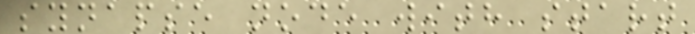synapse node with start
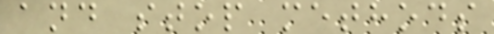and stop methods
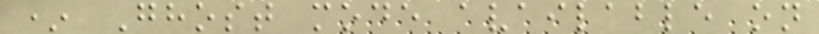* Ghost mode available on
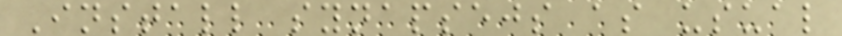Install synapsejs as usual
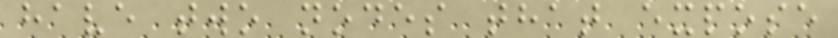have two nodes that expose
